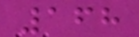168
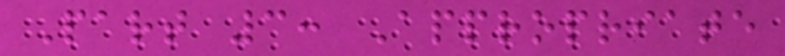Part 3: Appropriate
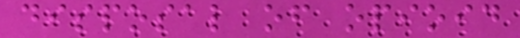disposal of opioid
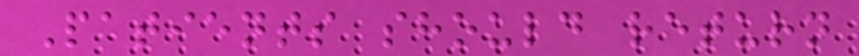Patients should return
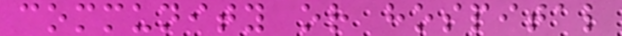community or hospital
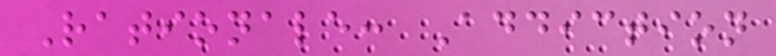Rationale: Addiction
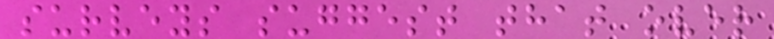surveys suggest that over
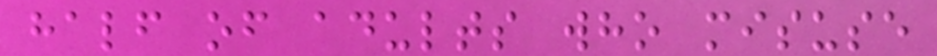half of adults who misuse
